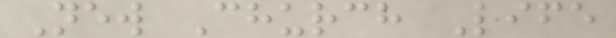New Church Life
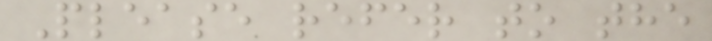Please refer to the
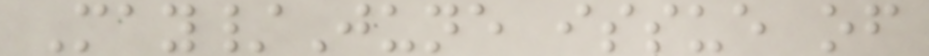May/June issue of
